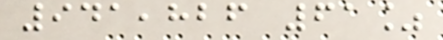941,826 61%
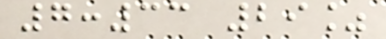7:33 29%
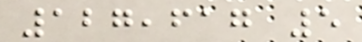127,617 5
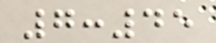7:45
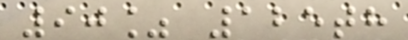90% 125th
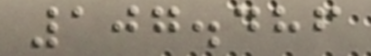107.486
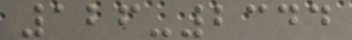126-2344
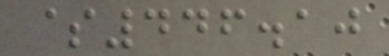$446.10
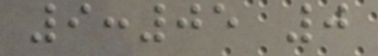9:05 0
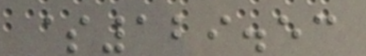$129.53
